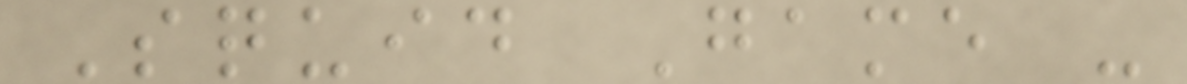Squid Game -
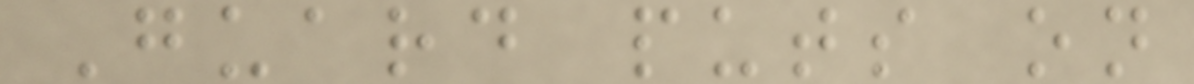Guard puts on
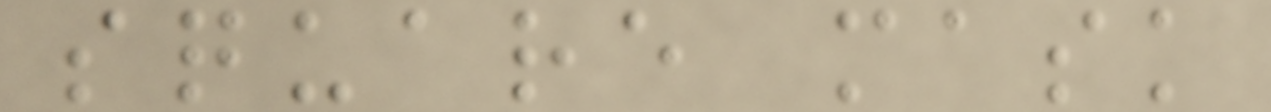square mask
